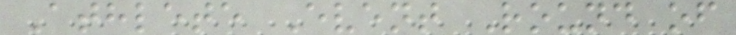Athlete Event Round of
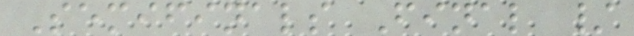Semifinals Final /
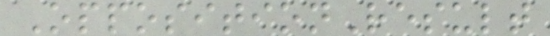OppositionResult
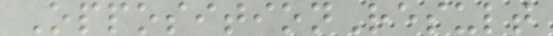OppositionResult
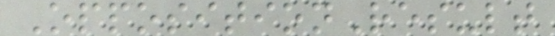OppositionResult
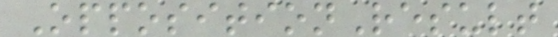OppositionResult
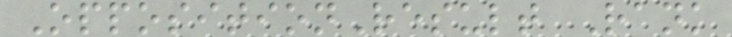OppositionResult Rank
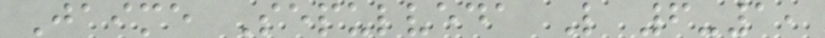Jaime Sepulveda L 6-1,
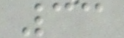33
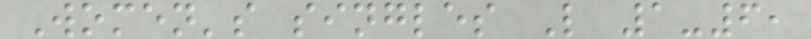Women's singles L 1-6,
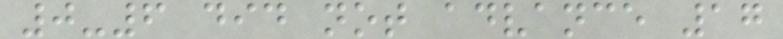0-6 did not advance 17
